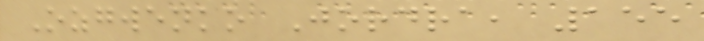Ozgwenko Jordra, 155
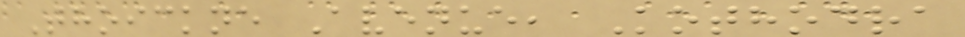Thoickne Avenue, Kothodra
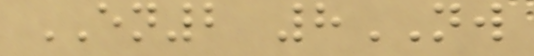EN2 8NW
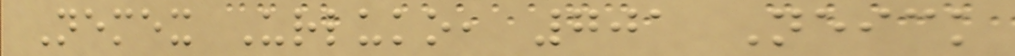Nemex Urluko, 701 Neick
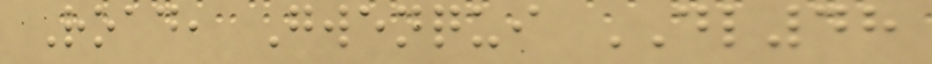Road, Gwenqui DL48
